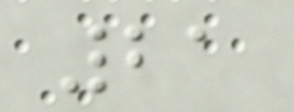21
